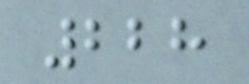228
